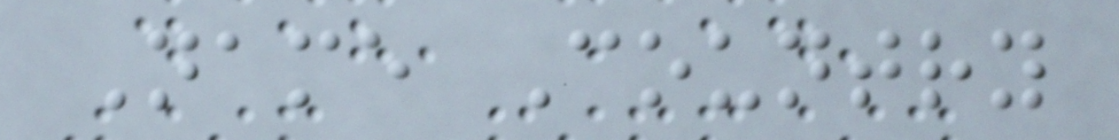Name Country
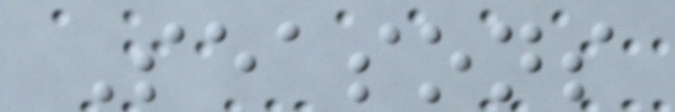Seasons
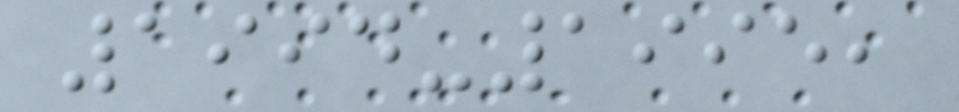1994-1995,
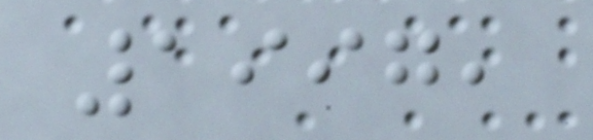1997,
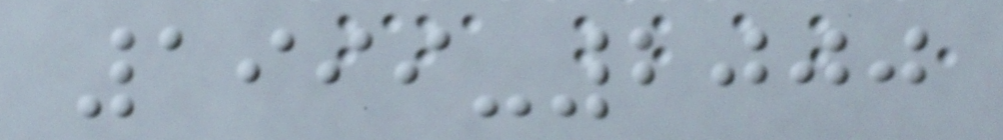1999-2000
